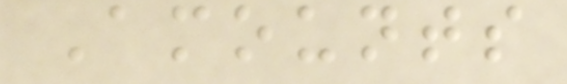Amounts
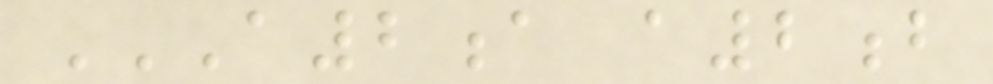A2A A2B
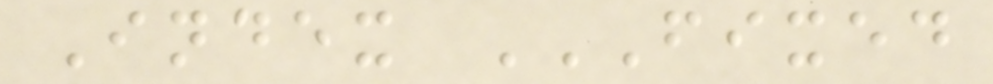Index FIXED
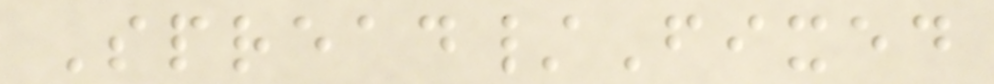Spread/Fixed
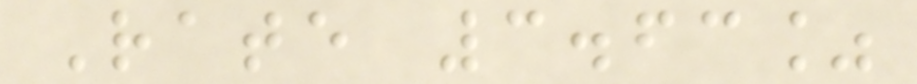Rate 3.63%
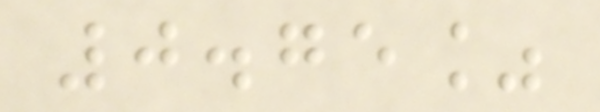0.75%
